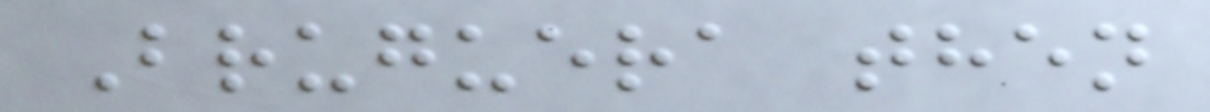Bruguera then
